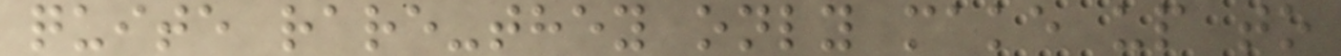quite rare-they only make up to
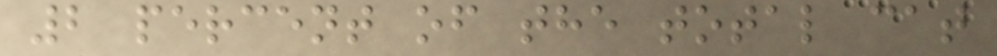2 percent of the total cat
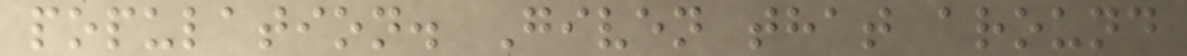population. Given that around
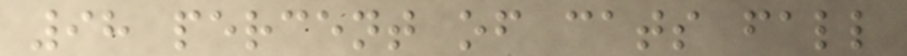98 percent of cats fall
